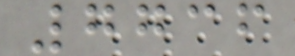7736
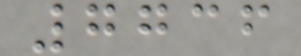7736
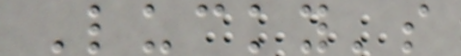Lucky's
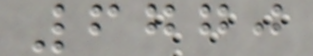6770
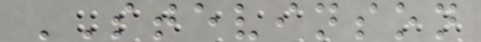STEVINSON
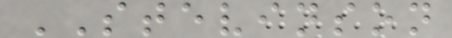STEVINSON
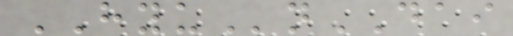HYUnDAI
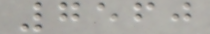7560
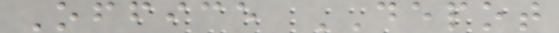Office DEPOT
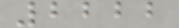2222
